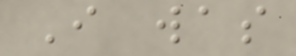I was
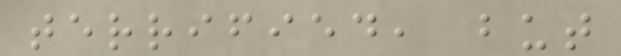terrified, but
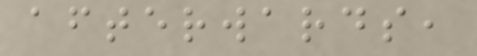afterwards,
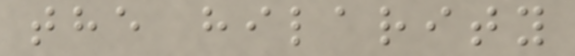the hilarity
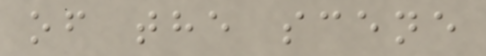of the scene
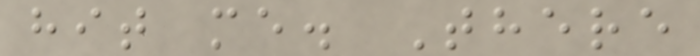hit me. There
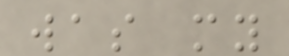was my
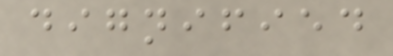dignified
